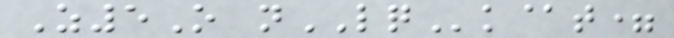Z5O nLQk@t=
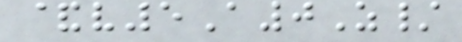&v5A0Z/
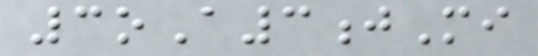3oA3jMi
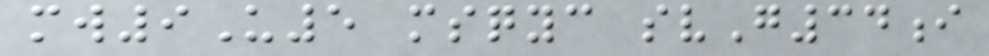mw9U5 msqyc svG34i
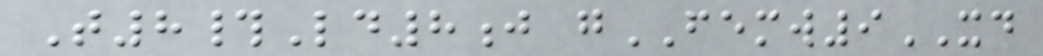T8#Ld8j gFEMW9XD
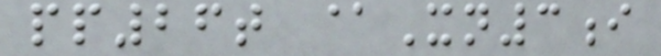pp26t @Xn3i
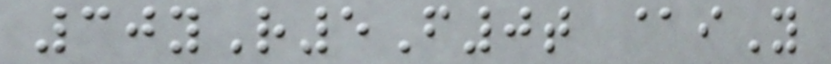30yR5F0t @iY
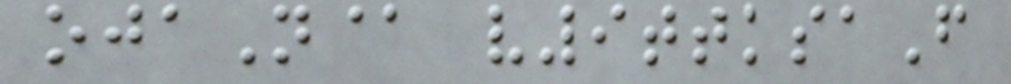ojaN@ v9ttksaF
